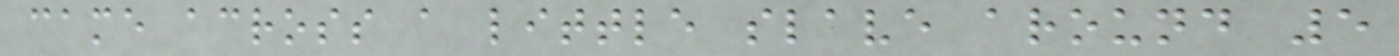came across a little slave around 5
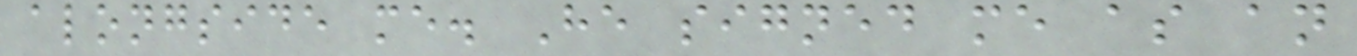alongside me. He signed me as an
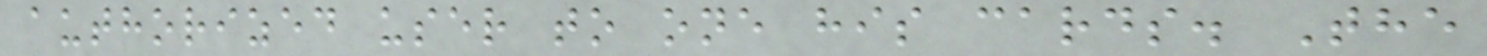authorized user to one his cards. The
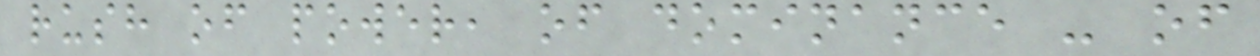rush of power, of dominance - of
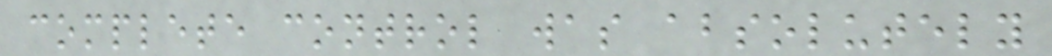complete control was absolutely
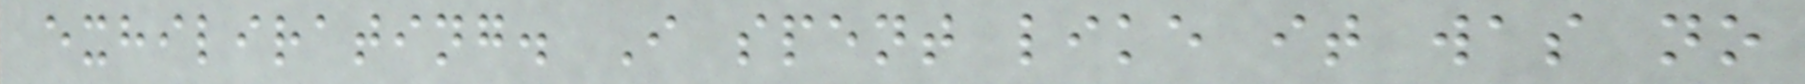exhilirating. I spent like it was no
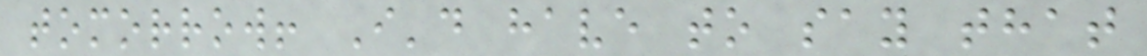tomorrow! I'd have to say that
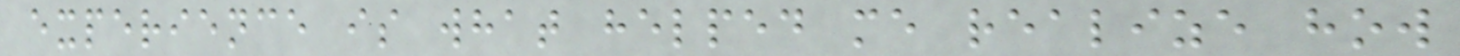experience is what helped me realize how
